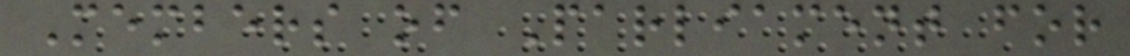Members of Parliament for
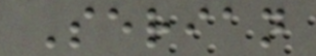Serian
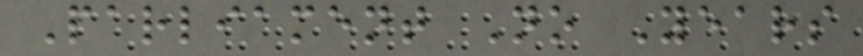Parliament No Years
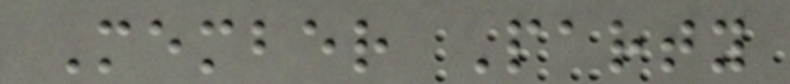Member Party
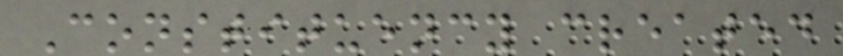Constituency created
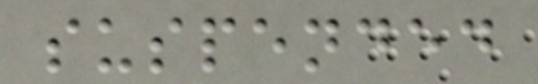suspended
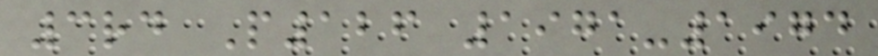3rd P126 1971-1974
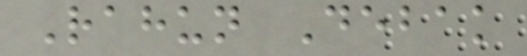Rahun Debak
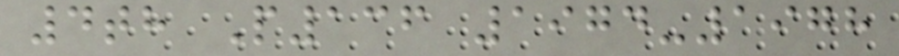4th P136 1974-1978
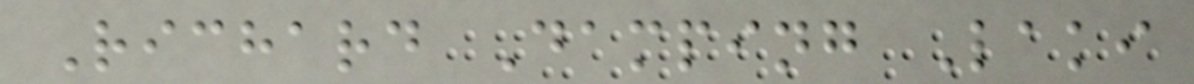Richard Damping Laki
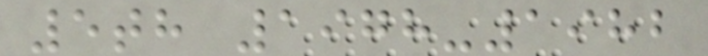5th 1978-1982
